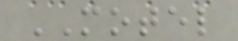MOTEL
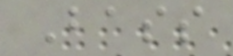Bass
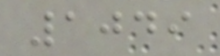1049
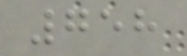758
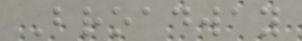Broadway
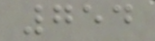754
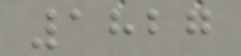1827
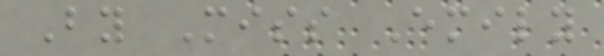By Miss Emily
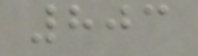803
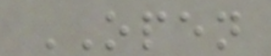OPEN
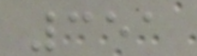351
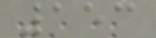153
